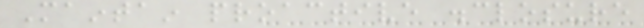Maintain proactive disclosure
